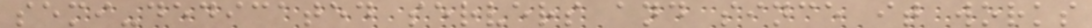semi-dedicated servers and since it works
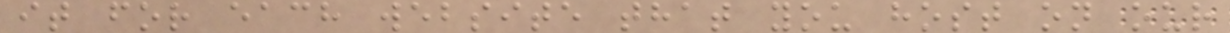it for each website that you host on our
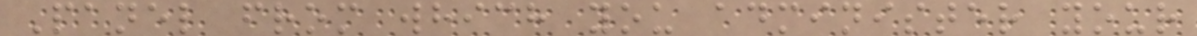Panel from which you administer your
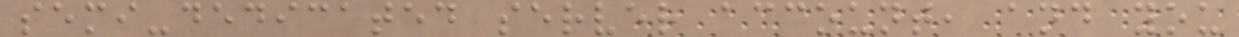semi-dedicated server account, and you
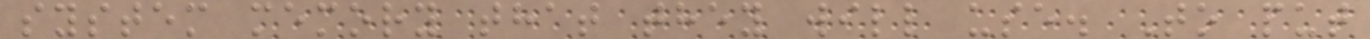system memory that they will use. To put
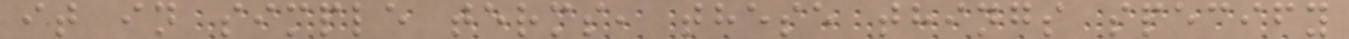it in simple terms, these things specify
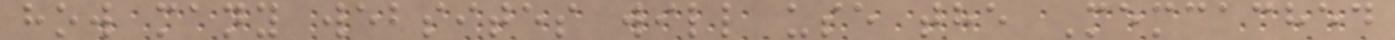how many websites will use the Memcached
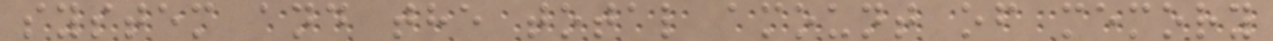system and the total amount of memory
